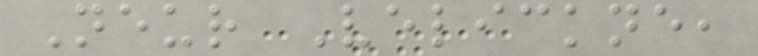Neur Velickne,
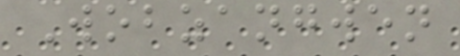Wobzangwen
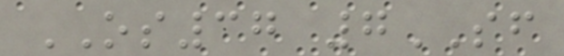OS37 7SF
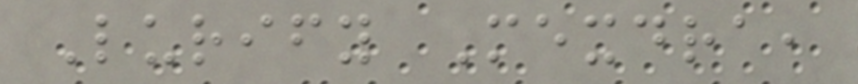Lurify Mexdra,
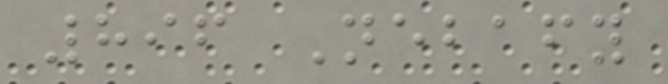896 Nebafy
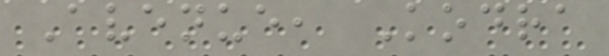Avenue, Kodra
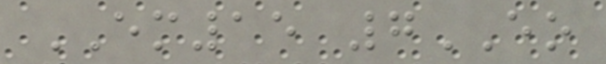EM15 7EO
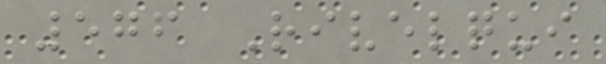576 Rivelqui
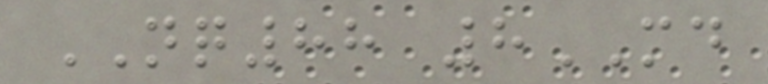NQ88 8MD
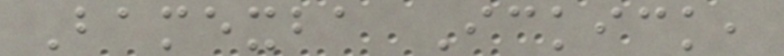Bamexba Ickick,
